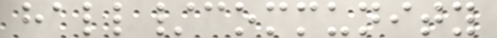hall/community
